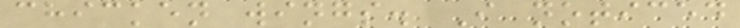chicken wings. I noticed
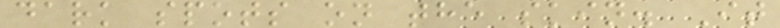dark spots on the skin. It
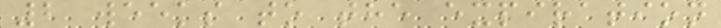2 weeks to the expiration
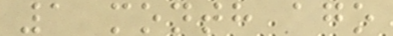1 month ago
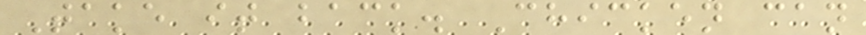Take it back. Chicken can
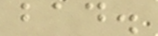bad.
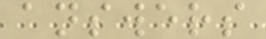answers
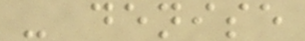- denise
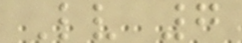Lv 7
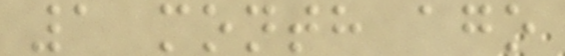1 month ago
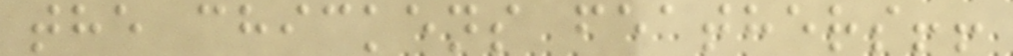the chickens feathers!!
